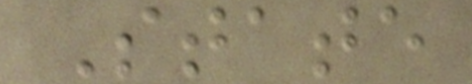State
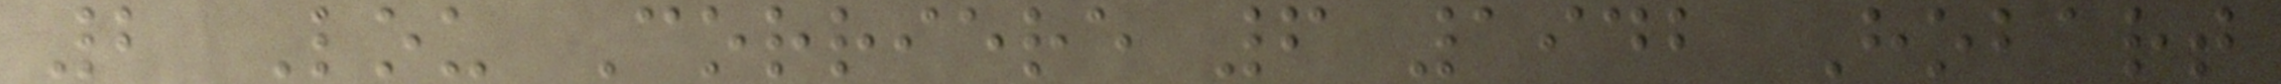2 Lou Corriere 6 1942 Hobart
